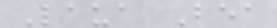Laua Bea
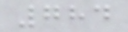784
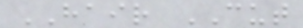HAIR CUT
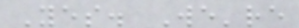Yes. We're
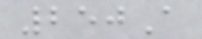250A
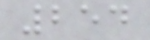254
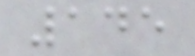145
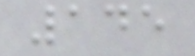145
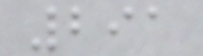291
